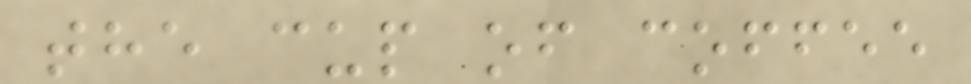the cup of coffee
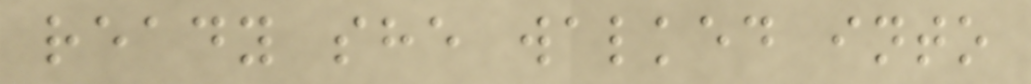ready she walked into
